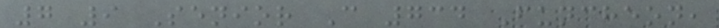7 9 Senior C 734 Funcheon,
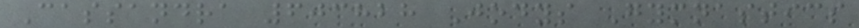Cassandra 603828 Jodys Gymnastics
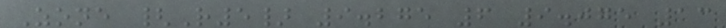Zone {R5} 9.275 6 9.075 13
